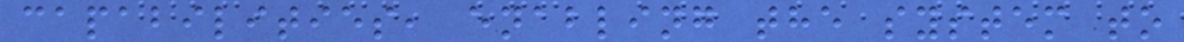capabilities, enabling the system to
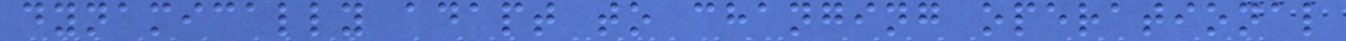dynamically adapt to changing operational
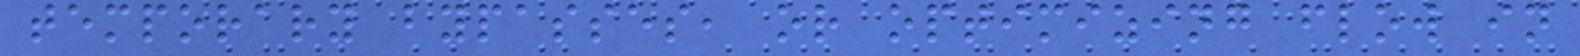temporary bypasses, or optimizing flow in
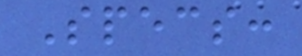Specs:
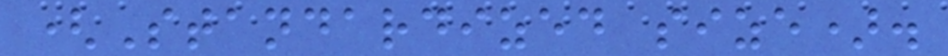(Standardized size).
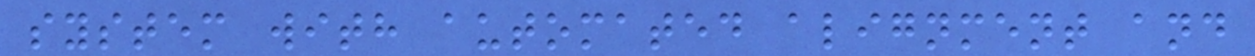system with automated alignment and
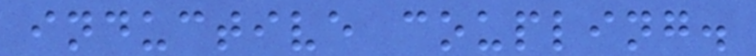inductive coupling.
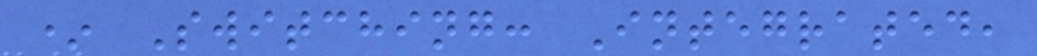* Switching: Integrated,
